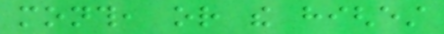month, or the highest
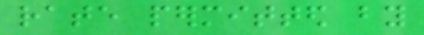rate permitted by
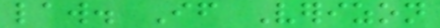law. If Verizon
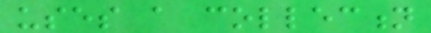uses a collection
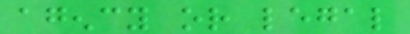agency or legal
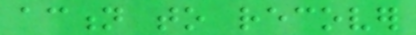action to recover
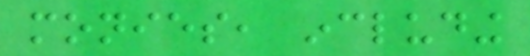monies, including
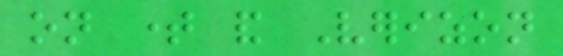on time and Verizon
